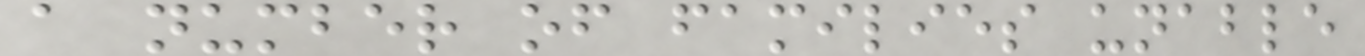a number of families unable
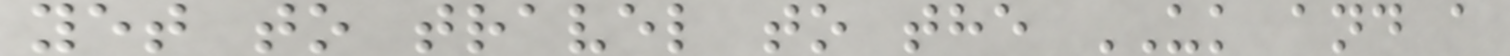yet to travel to the UK and a
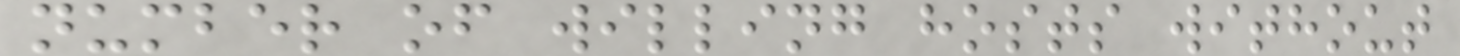number of willing hosts without
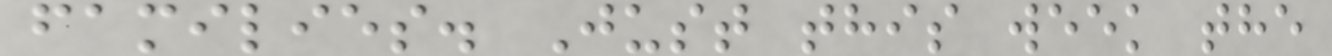families. Just this week the
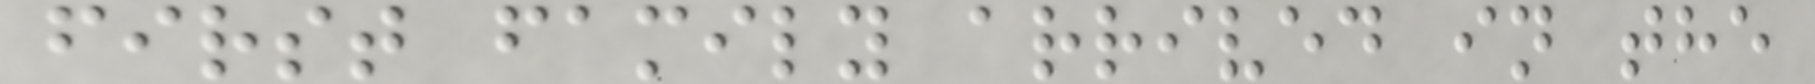first family arrived in the
